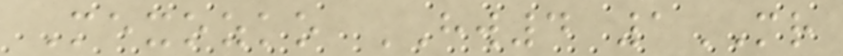Mexozko HW4 1MR
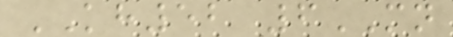KH52 6MN
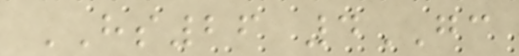HS26 4GC
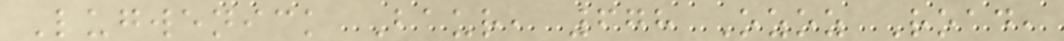Lugwenick Baur, 678 Ozoz Road,
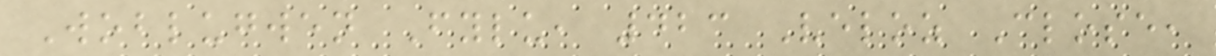Woblugwen Fylu, 423 Veloz Close,
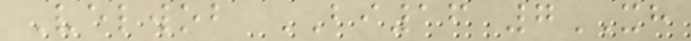Velwob BI16 7XH
